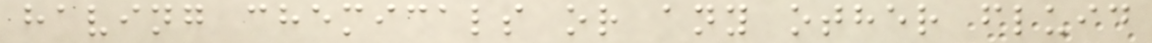having chemicals or any other fluid
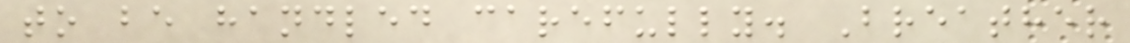to be handled carefully. Breather
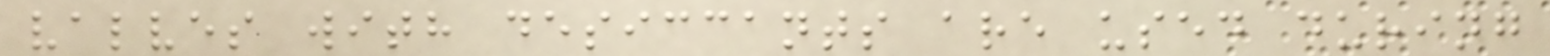valves with desiccants are used during
